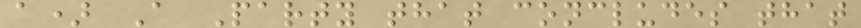a) A Party that concludes that
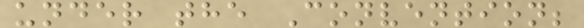under the Convention;
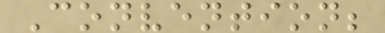Convention;
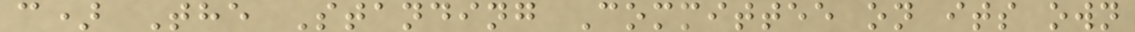c) The Standing Committee on its own
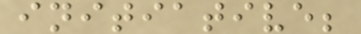initiative;
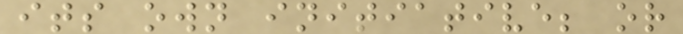its own initiative; or
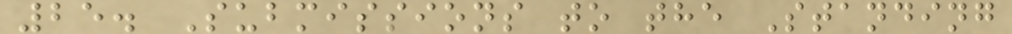25. Submissions to the Standing
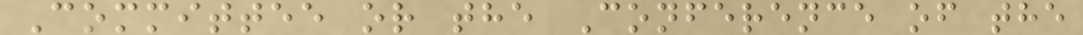Committee or the Conference of the
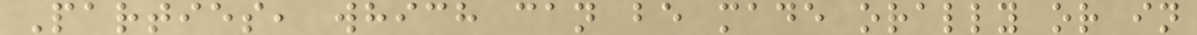Parties, which can be made orally or in
